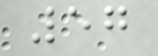57
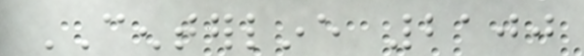CENTERLINE 2100
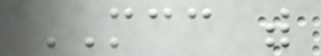MCC with
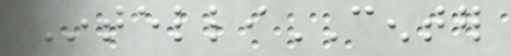IntelliCENTER
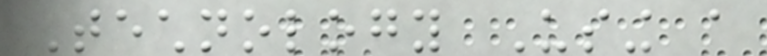Technology Using a
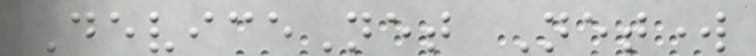DeviceNet Network
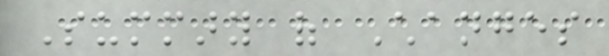Summary of Changes
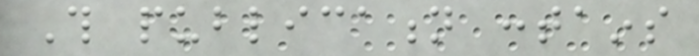This publication contains
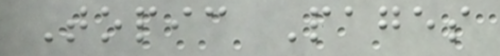Topic Pages
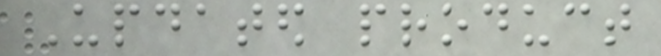Updated product
